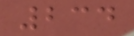234
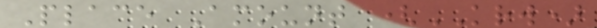Place Amount (KRW)
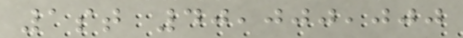1st 40,000,000
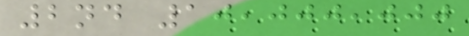2nd 10,000,000
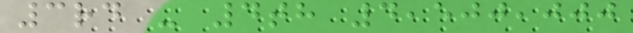3rd - 4th 4,500,000
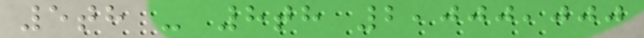5th - 8th 2,000,000
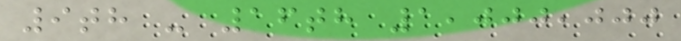9th - 16th 1,000,000
